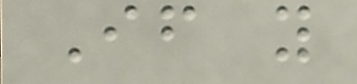If you
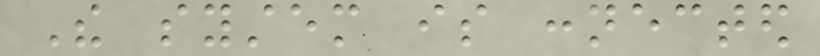The system is connected
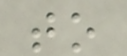to
